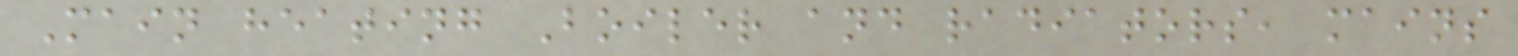Main heating Boiler and radiators, mains
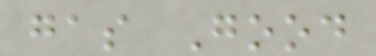gas Good
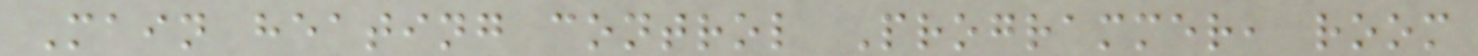Main heating control Programmer, room
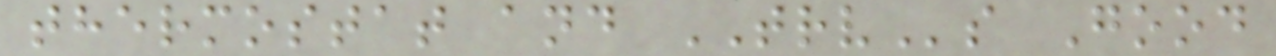thermostat and TRVs Good
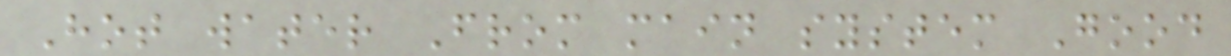Hot water From main system Good
